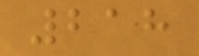218
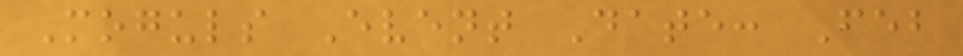Moguls Event Date: Feb
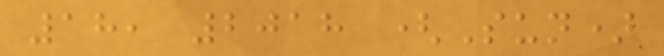18, 2018 (Sun)
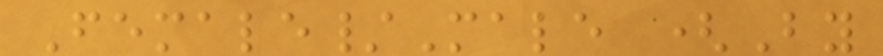Female/Male (By
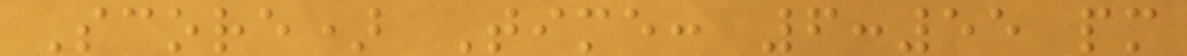Score) Time: 6:55 pm
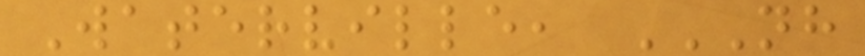Waterville, NH
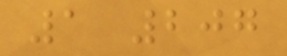1 207
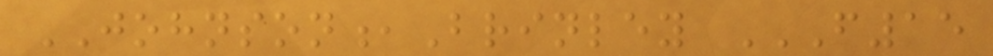JOHNSON,Brinley F15
